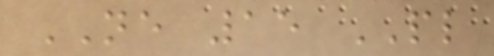NE 15 PL
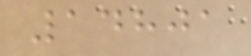14801
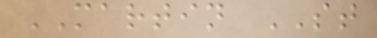MARTIN ST
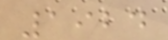1924
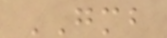GMB
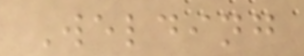Welding
